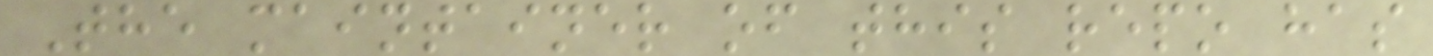The maintainer of this repo has
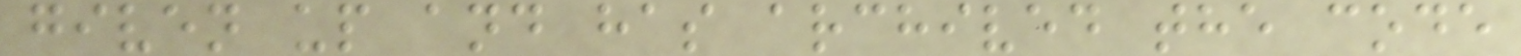given up and has archived the code
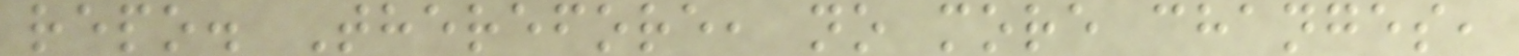repo. Therefore, no more changes,
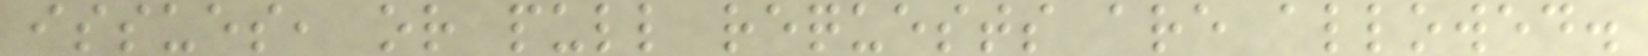issues, or pull requests are allowed.
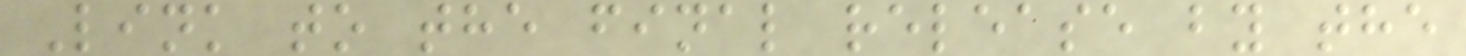Link to the final release by the
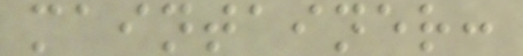maintainer:
